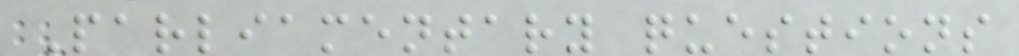Parliamentary questions
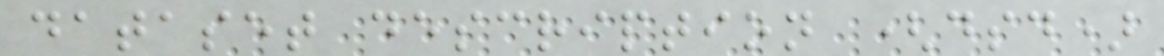dataset description (dsd)
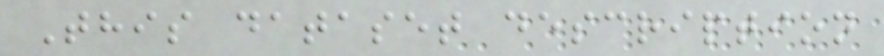This dataset description
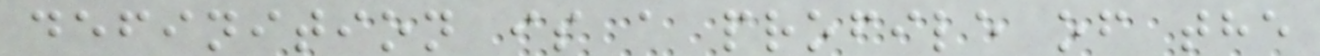definition is a profile of the
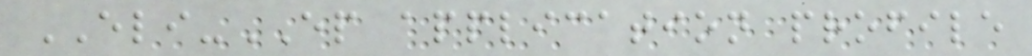ELI-EP application profile
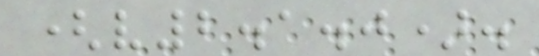(v2.1.0).
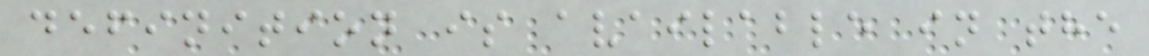definition is available in the
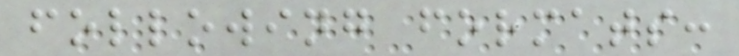following formats:
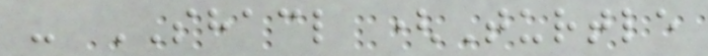- SHACL (Turtle
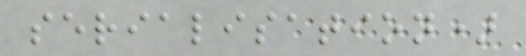serialisation)
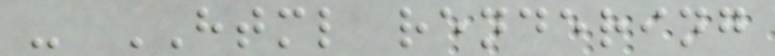- HTML rendering
